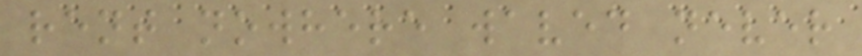rent nowhere waved never
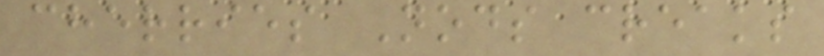cherries Nods creaks
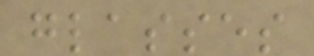glasses
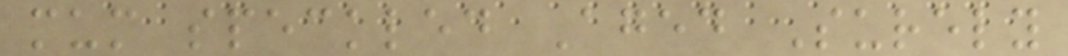mum speckled Aged Surely
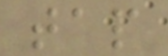tap
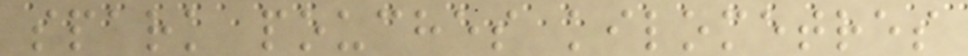spark pouches kilometres
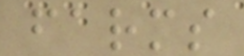farms
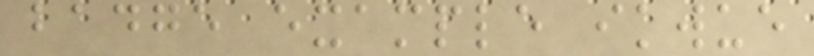badge example ikwue
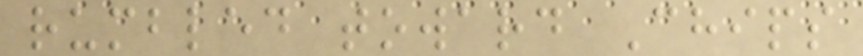rumbled toward Chips
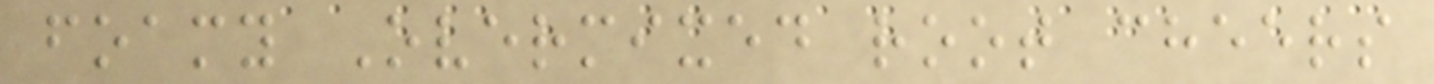foamy Overmixed root cheers
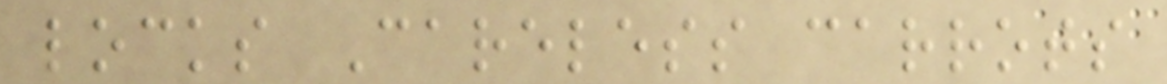locks Careless carrots
